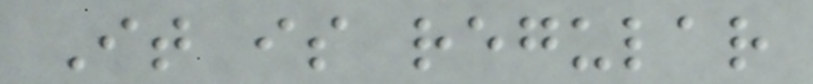It is regular
